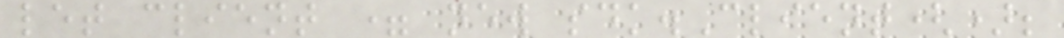let client = new sdk.Client();
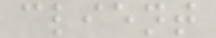client
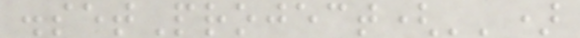.setProject('')
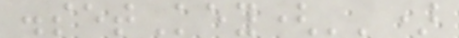.setKey('')
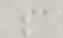;
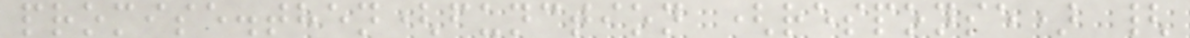promise.then(function (response) {
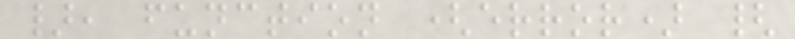}, function (error) {
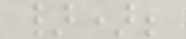});
